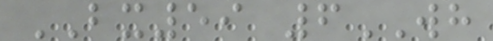BX59 6WH
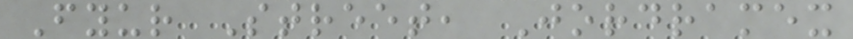Fyur Street, Jordramex
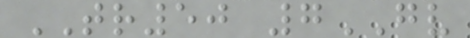TR50 7GV
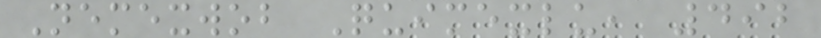Nemexwob Quimexlu, 492
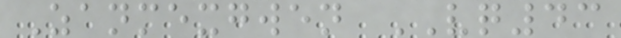Zanmexgwen VQ43
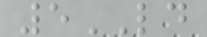5LD
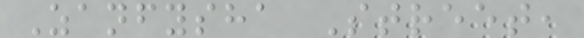Zanfysha Street,
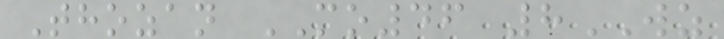Thozan MO46 8WZ
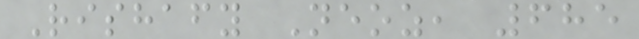Rishafy Neoz, 685
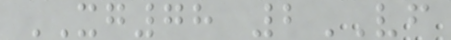XG78 2VF
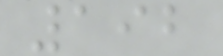192
